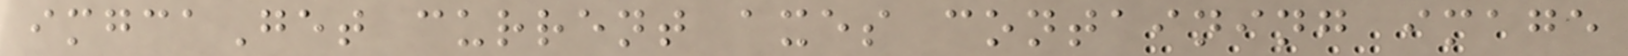imgcaGet current axes containing image
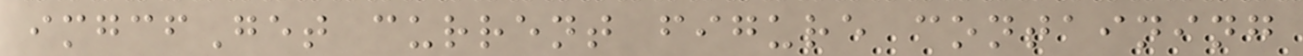imgcfGet current figure containing
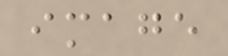image
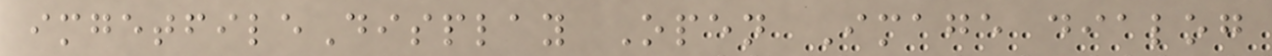imgetfileDisplay Open Image dialog
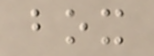box
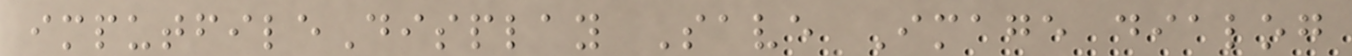imputfileDisplay Save Image dialog
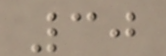30
